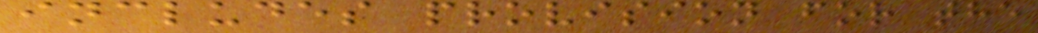includes provision for the
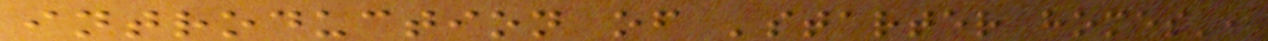introduction of 'starter homes',
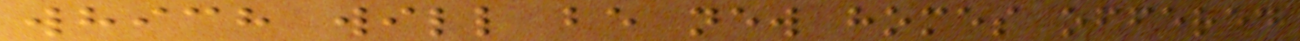which will be new homes offered
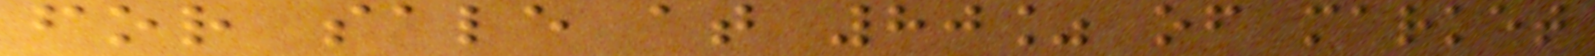for sale at 80% of market
